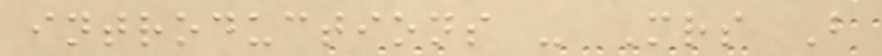introductions - Mrs B
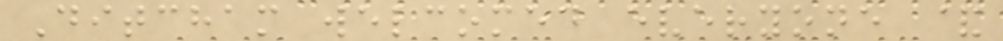Ditcham welcomed everyone &
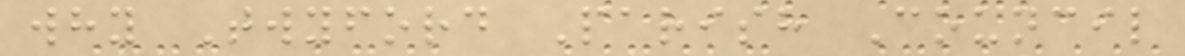why Twyford Parish Council
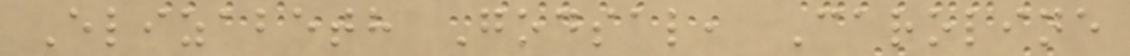Elizabeth Godsal, Caroline
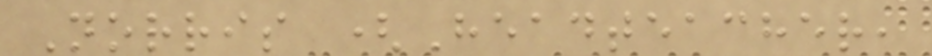Norris (Headteacher,
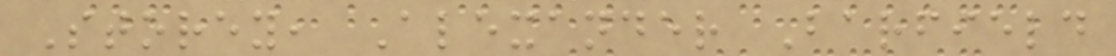Storey, Alexander Barfield
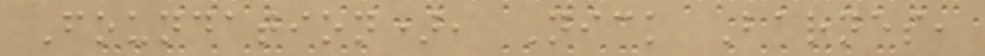Foundation), Nick Barnes,
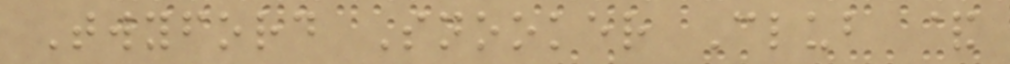Twyford Snooker Club &
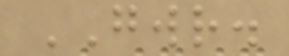GWR.
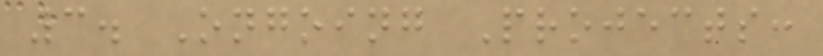3. Ongoing Projects:
